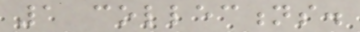1 collections.
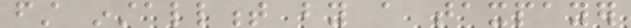first installment by a taxpayer
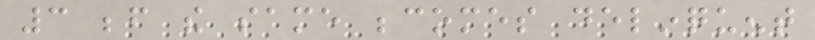3 before the same becomes delinquent
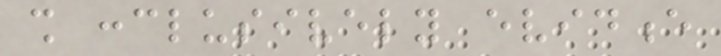shall conclusively evidence
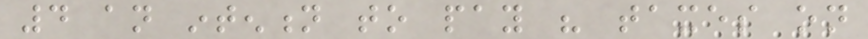4 an intention to pay his taxes on
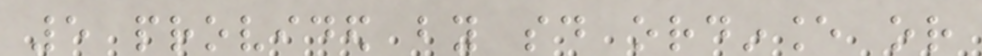5 provided by said ordinance or
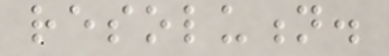resolution.
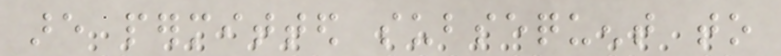are permitted subsequent to
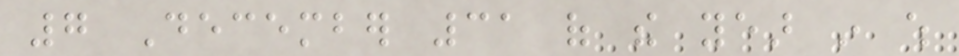7 December 31 of the year in which
